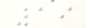19
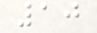10
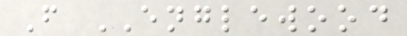F ENGLEWOOD
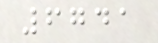6741
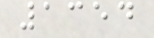1354
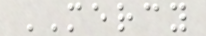MERCY
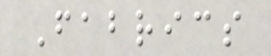Fabrics
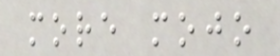more mojo
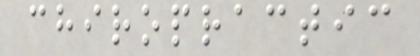chiropractic
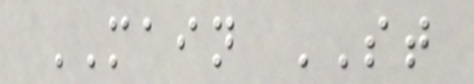MAIN ST
